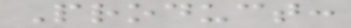Product:
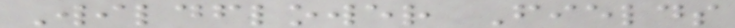Wildflower Fields
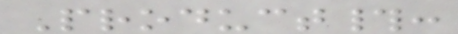Product#:
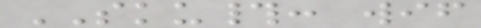SKU#: wif
